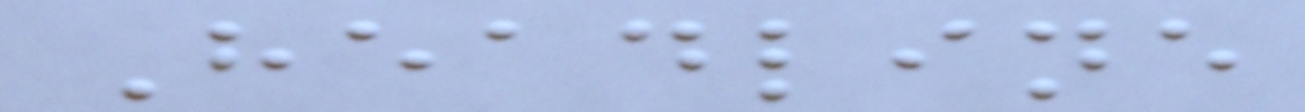Headline
